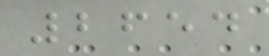2654
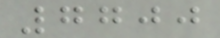7700
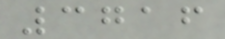3716
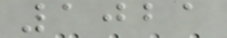1021
